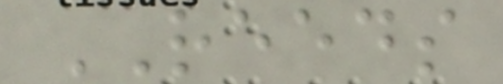REEDS
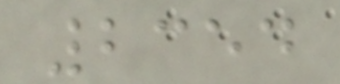2354
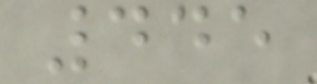445
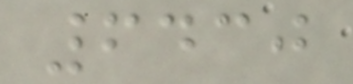6430
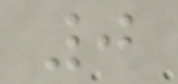0
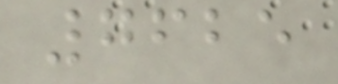7625
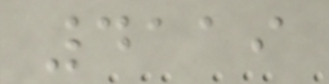4119
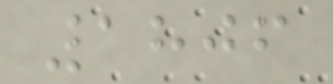1806
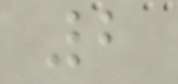2
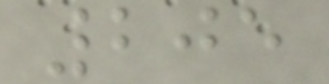205
